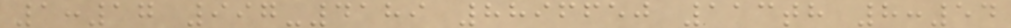1:17 997-4189 8896650 113th 8:54
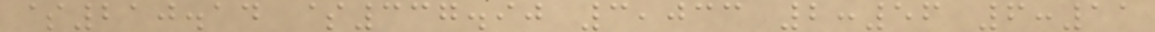$210.14 $337.90 3,033 2:56 6:11
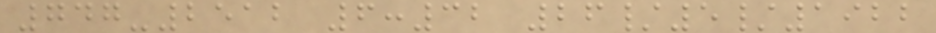747-2512 6:32 26/5/1922
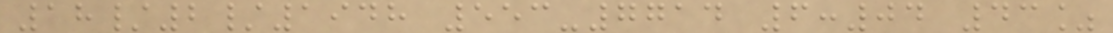18/2/1948 553-7714 6:04 43%
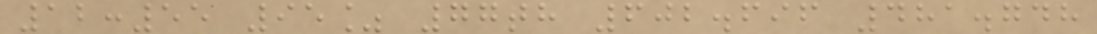12:55 95% 77th 602.696 481.748
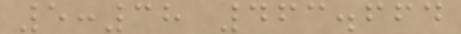5:38 463.664
